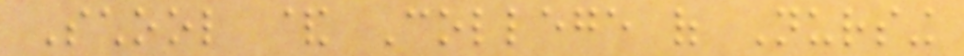School & College of Nursing
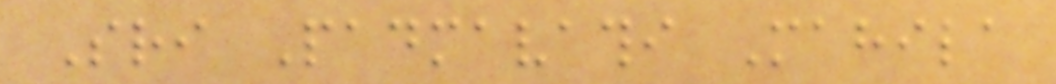Sri Padmavathi Mahila
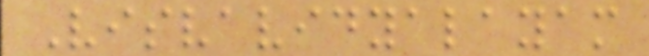Visvavidyalayam
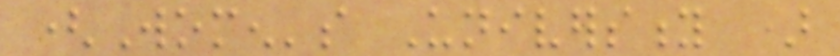(Women's University )
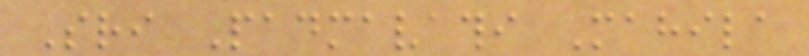Sri Padmavathi Mahila
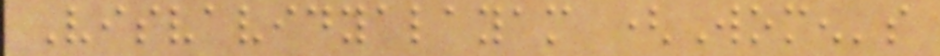Visvavidyalayam (Women's
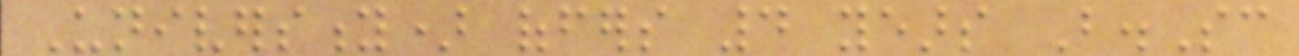University) offers 4 years B.Sc
